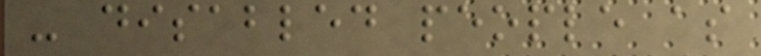- disabled people as
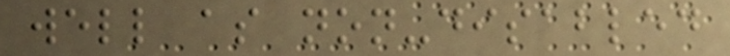well as non-disabled
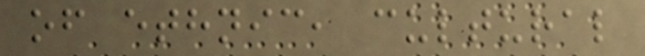of ethnic, cultural
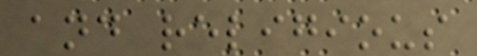and religious
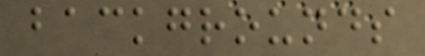backgrounds
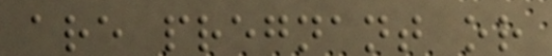are pregnant or
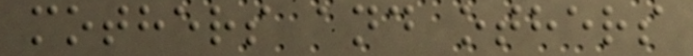mothers and others
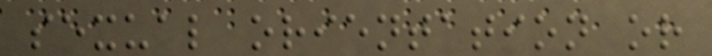sexual orientation or
